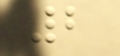2
